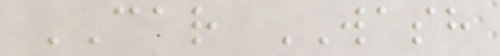CAR WASH
